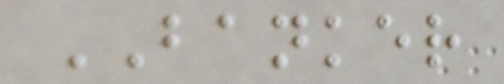BANKER
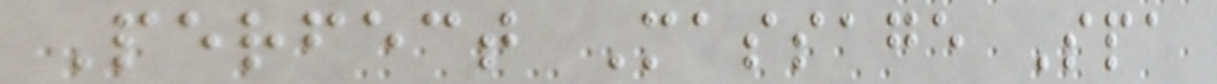Perfect Massage Spa
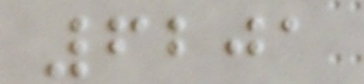6201
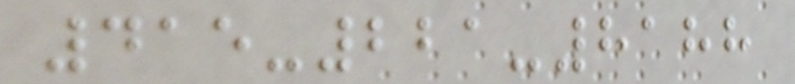415-221-8188
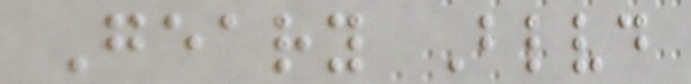Geary Blvd
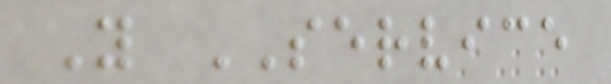Y SERVICE
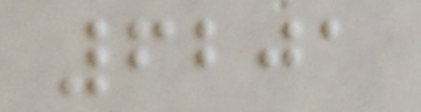6201
